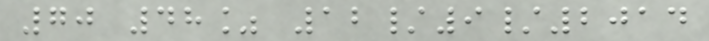70 48% 12/9/2014
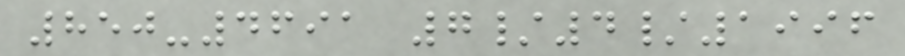850-4691 7/4/1996
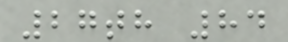27th 84
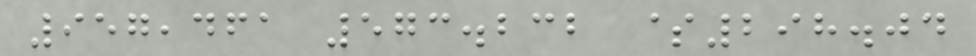957,461 573.232 $298.04
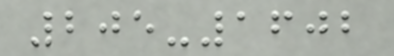205-1602
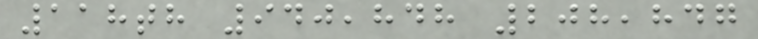118th 940,848 208,847
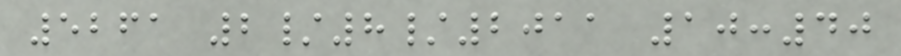5261 2/8/2011 10:40
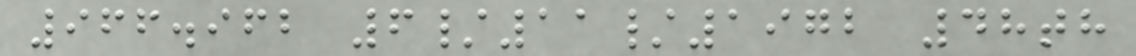966.962 6/11/1972 48th
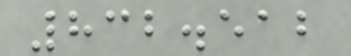832.512
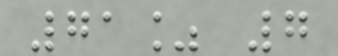71% 7
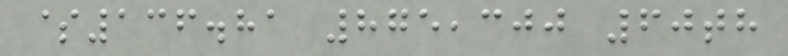$136.81 875,300 60th
